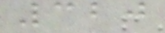320
